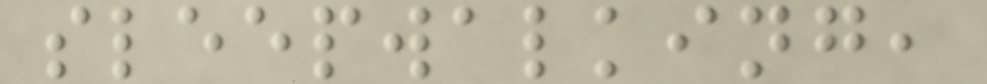sleepwalking,
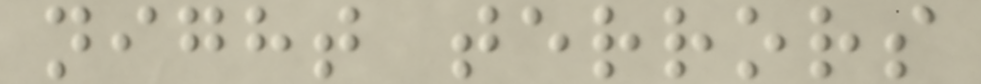night terrors
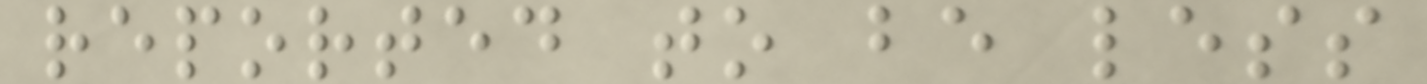reported to be less
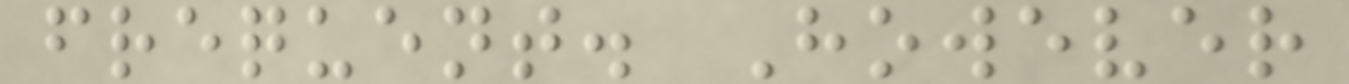frequent. However
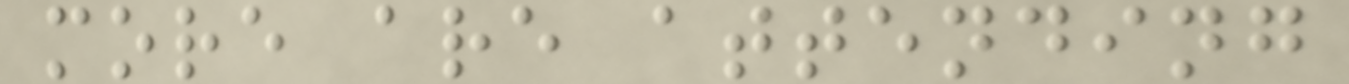more are attending
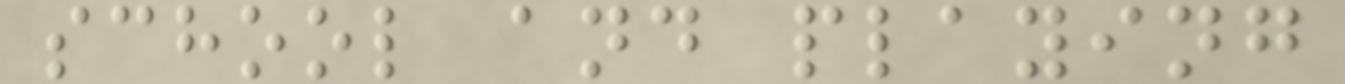school and playing
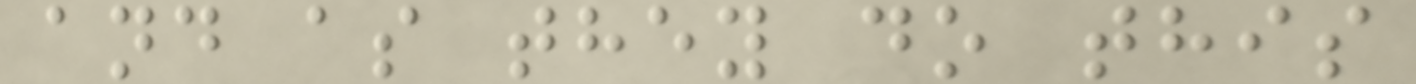and as they do this
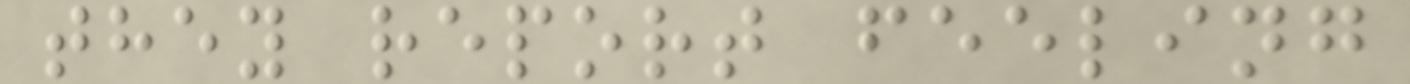they report feeling
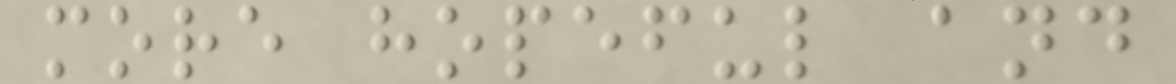more hopeful and
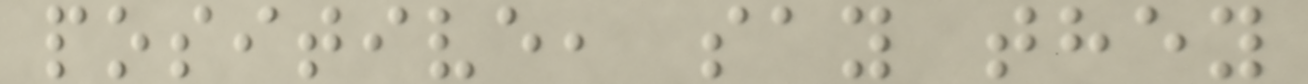positive, say they
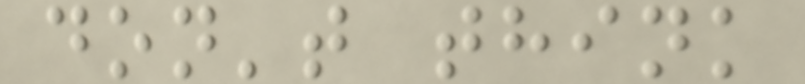don't think
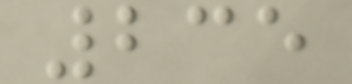235
